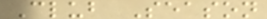Club Season
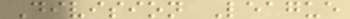Division League
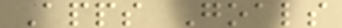Apps Goals
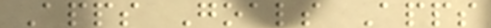Apps Goals Apps
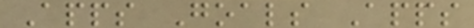Apps Goals Apps
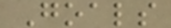Goals
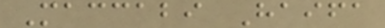Maccabi Haifa
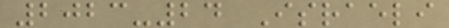2023-24 Israeli
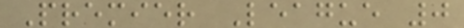Premier League 0
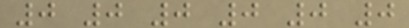0 0 0 0 0 0
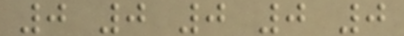0 0 0 0 0
